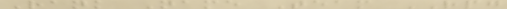Rank Name Team RPG
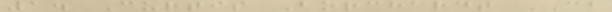1. Curtis Borchardt CB
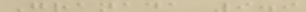Granada 9.9
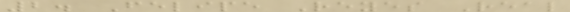2. Felipe Reyes Real
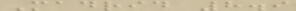Madrid 8.9
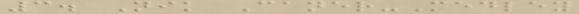3. Nik Caner-Medley
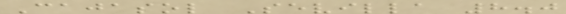Cajasol Sevilla 8.0
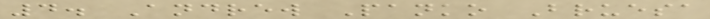4. Andrew Panko Bruesa
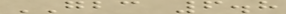GBC 6.8
